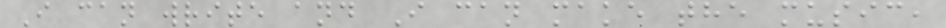I can write and I can make the music,
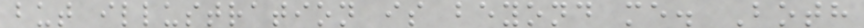but illustration is beyond me. Both
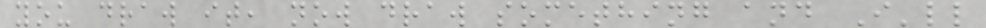you draw it, now draw something and I'll
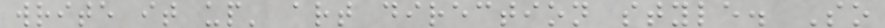write it up' art direction style. So
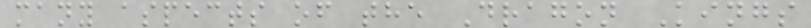many aspects of the Dragon Kings
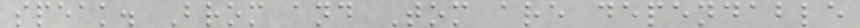speak. Brom and Tom are dependable
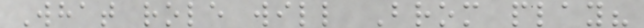What role will Brom play?
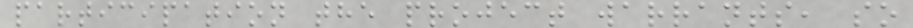participation the project warrants, so
